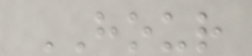HOUR
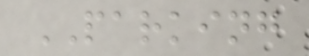PARKING
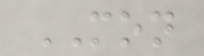MON
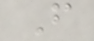F
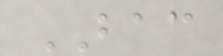BAC
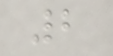2
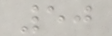50
